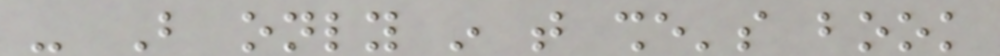- But only in that she's book
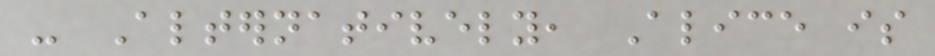- Alternatively, Alice is
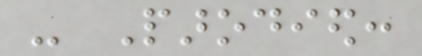- Parodied:
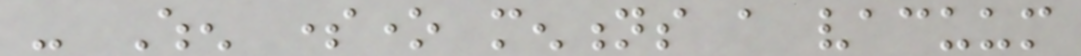- When someone mentions a vacuum
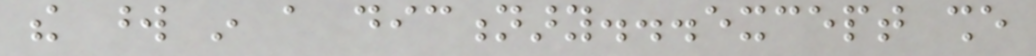the word in a dictionary...except she
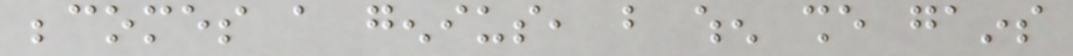becomes a genius, but when she gains
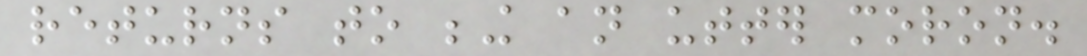returns to being an utter moron.
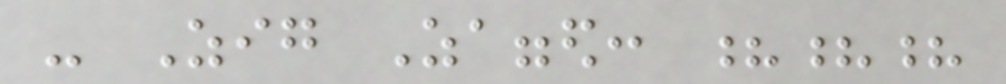- Zig Zagged: ???
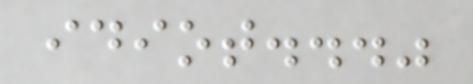idiot..."
